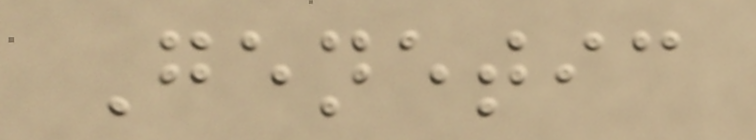Genetic
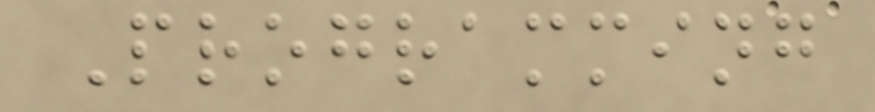Programming
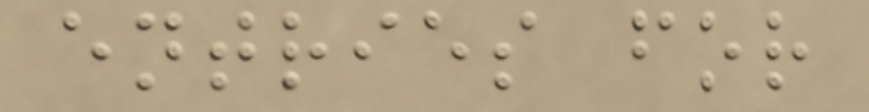entries for
